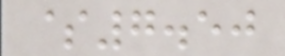$7.50
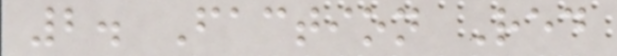2. Faction Red
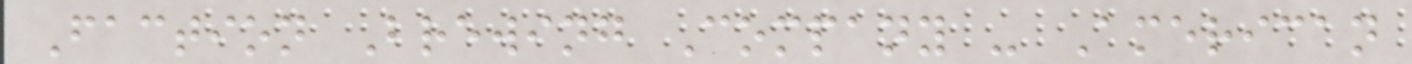Faction Brewing Company - American
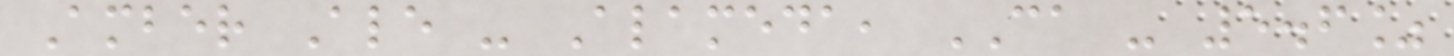Amber Ale - Alameda, CA - 5.6%
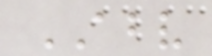ABV
